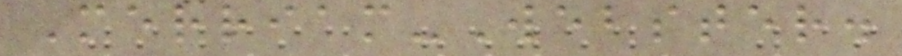Merriam-Webster.
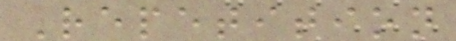Repetition
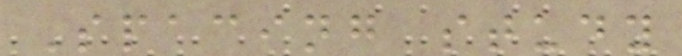Spacing study
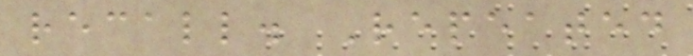recall. Repeated
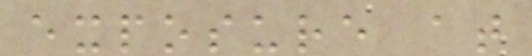exposure at
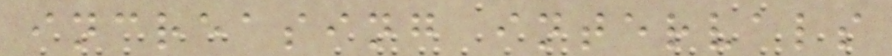increasing intervals
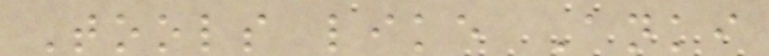Tools like Anki
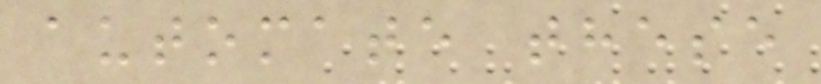automate these
